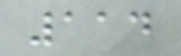114
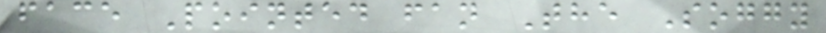face Pointed fan The Soggy
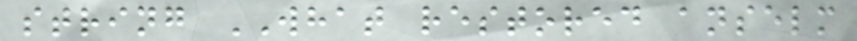string WHAT restored anselm
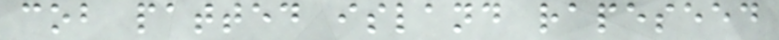cob patted island rapeseed
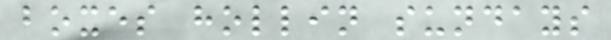boxes hollin sundays
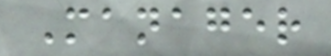Manager
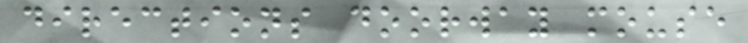directions doorway mouse
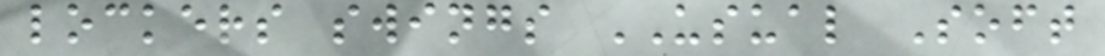lockers swings USUAL Soft
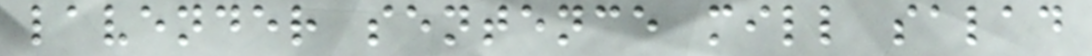lavender sentence mill salad
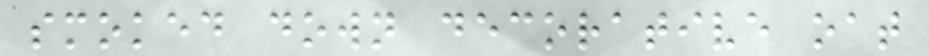smoked down decorative oat
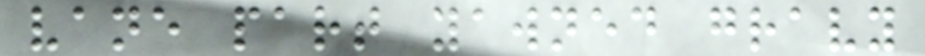vane part yawned gravy
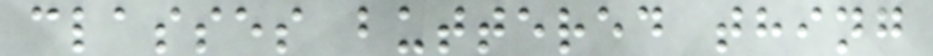classes buttered thing
